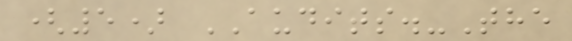(5) AUDITS.-The
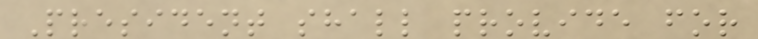President shall provide for
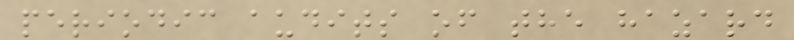periodic audits of the hazard
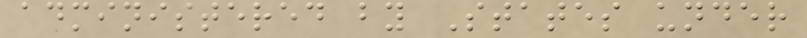administered by States under
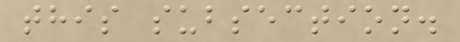this subsection.
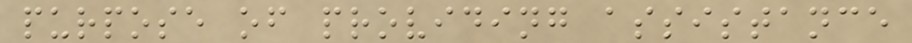purpose of providing assistance
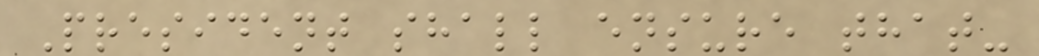President shall ensure that-
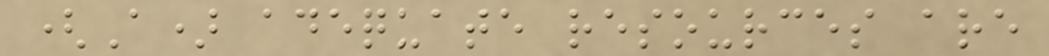(A) adequate resources are
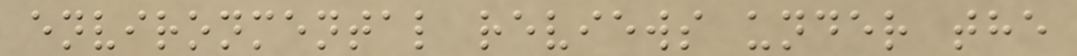environmental reviews under the
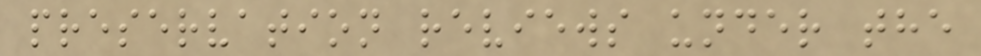preservation reviews under the
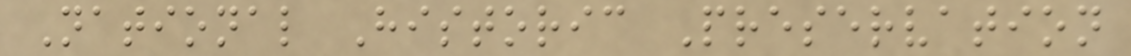National Historic Preservation
